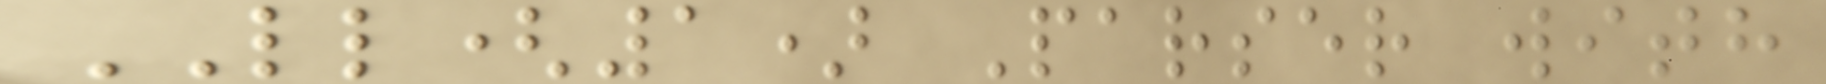LL(1) Parser with
